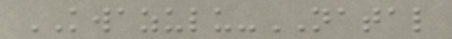KWAZULU-NATAL
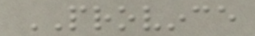PROVINCE
